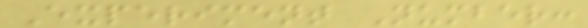Experiment Number:
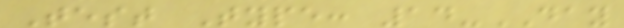Test Type: 14-DAY
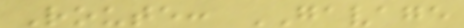Route: GAVAGE
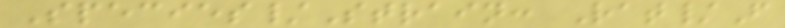Species/Strain: Rat/F
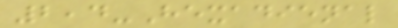2,4-Hexadienal
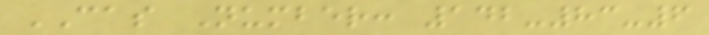CAS Number: 142-83-6
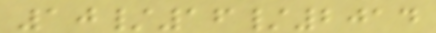10/16/2014
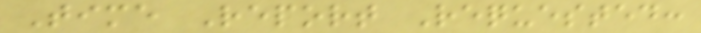Time Report Requested:
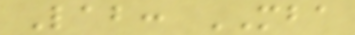Lab: MBA
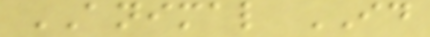ANIMAL ID
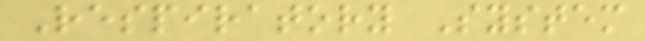Respiratory System
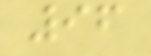96
